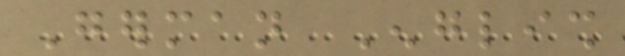German English
